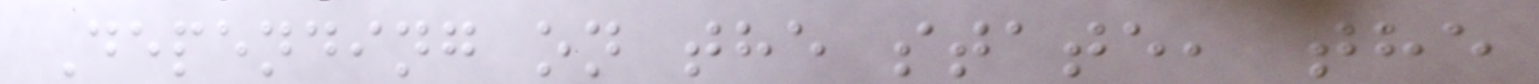Depending on the state, the
